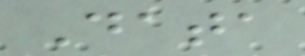Data
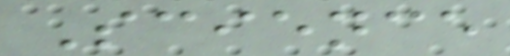Science
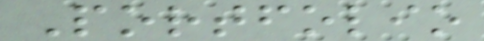Portfolio
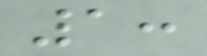1:
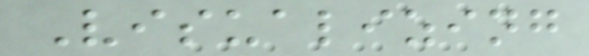Visualizing
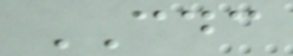CDC
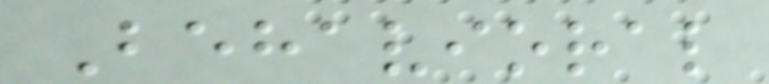Behavioral
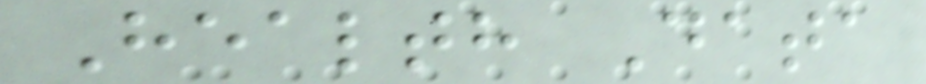Health Data
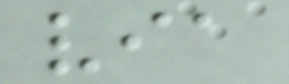via
